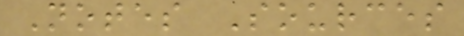Notes Sources
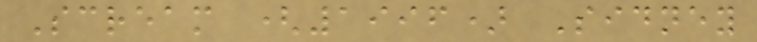Scream (1996) Sidney
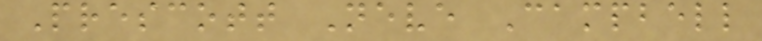Prescott Neve Campbell
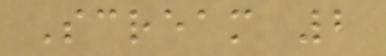Scream 2
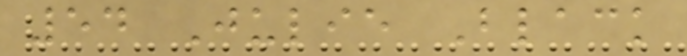54 Julie Black
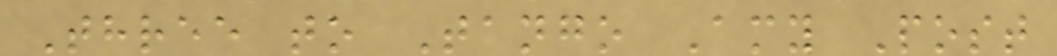Three to Tango Amy Post
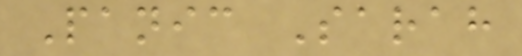Panic Sarah
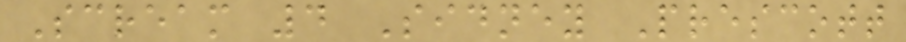Scream 4 Sidney Prescott
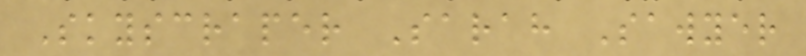Skyscraper Sarah Sawyer
